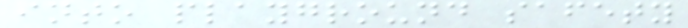into playground safety
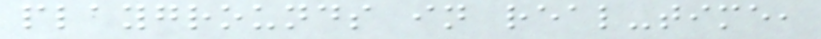playgrounds in real-time,
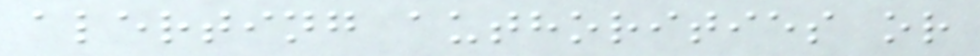alerting authorities or
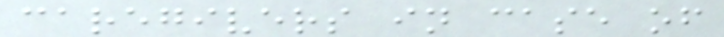caregivers in case of
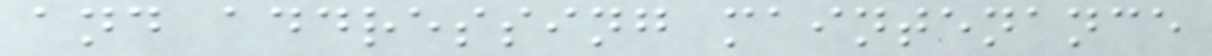and addressing maintenance
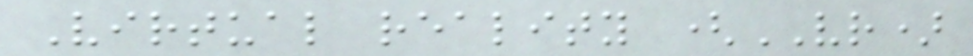Virtual reality (VR)
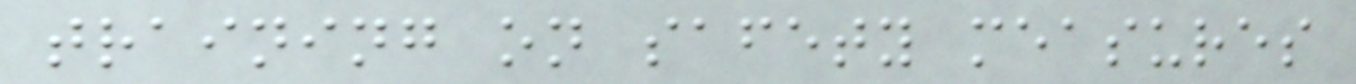training on safety measures
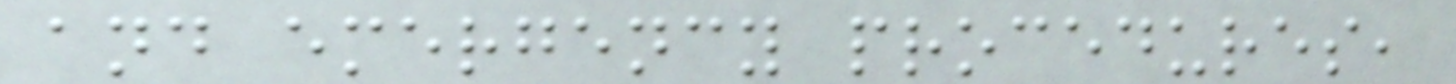and emergency procedures,
